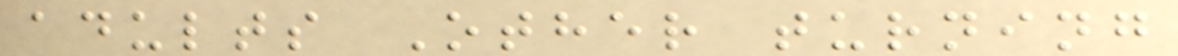adults Other turning
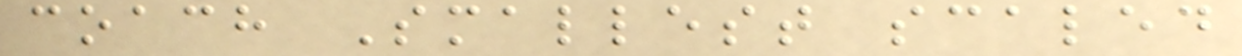coach Smallest scaled
